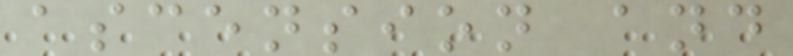ascension and
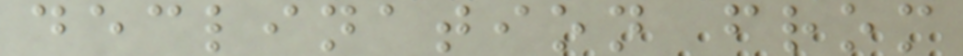declination from
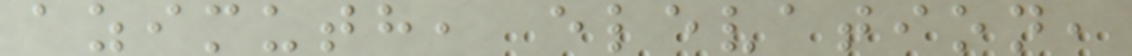azimuth, elevation,
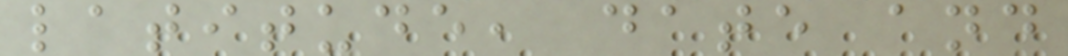latitude, date and
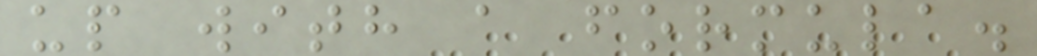up with a formula.
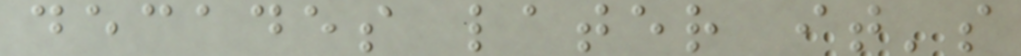decades later it's
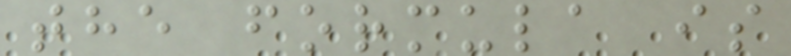the formula is
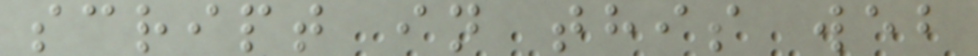script in this web
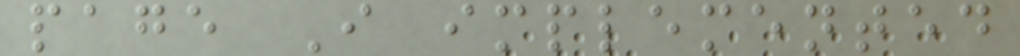page I implemented
